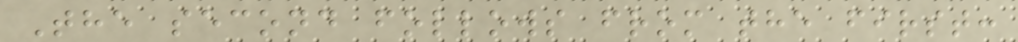The second follows from the first:
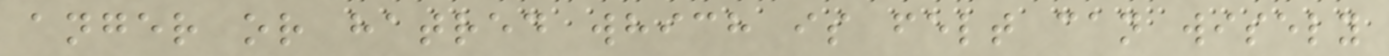anger or hatred which is felt can wisely
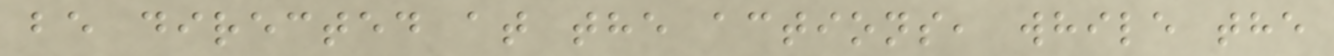be directed at the actions, while the
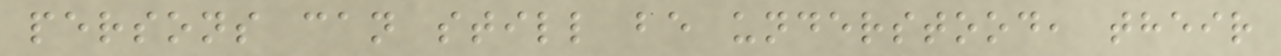persons can still be understood, their
